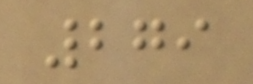279
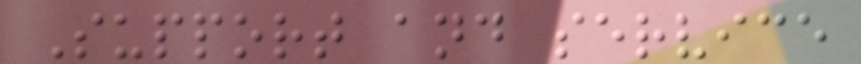Support and service
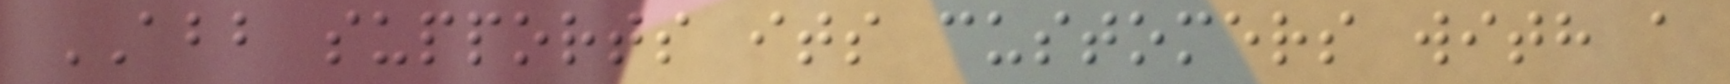ABB supports its customers with a
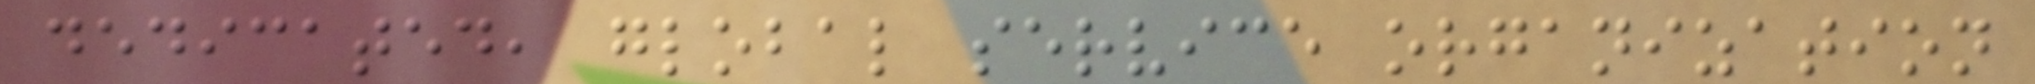dedicated, global service organization
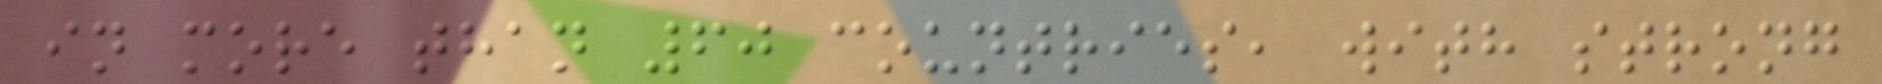in more than 60 countries, with strong
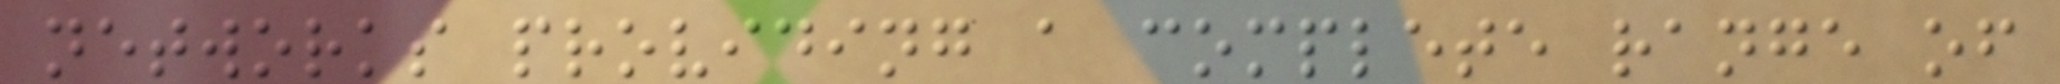networks providing a complete range of
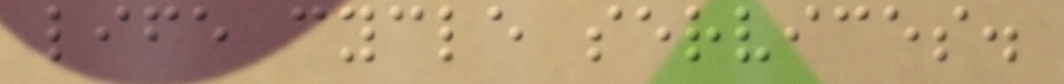life cycle services.
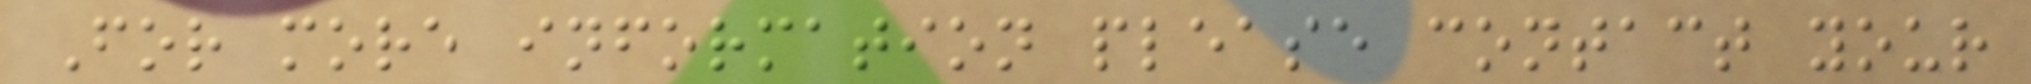For more information please contact your
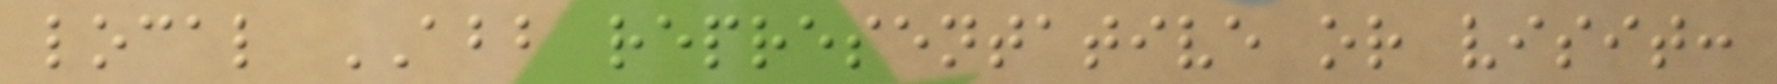local ABB representative or visit:
